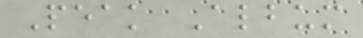Peak Album
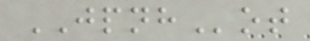JPNHot
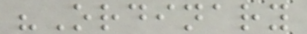"Ordinary
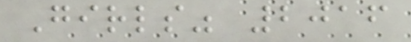Girls" 2016
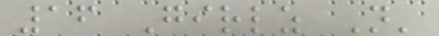16 Girlz N'
